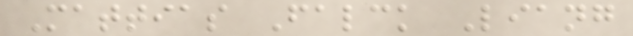Mattias Falck Liang
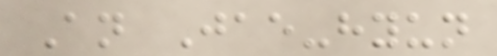An Jae-hyun
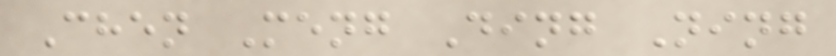Chen Meng Ding Ning
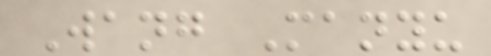Wang Manyu
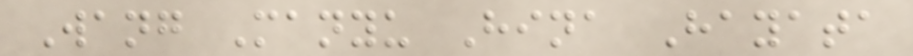Wang Manyu Hina Hayata
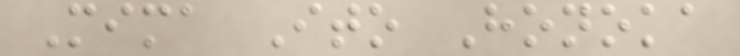Mima Ito Honoka
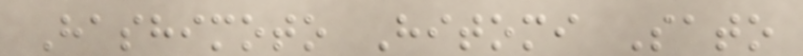Hashimoto Hitomi Sato
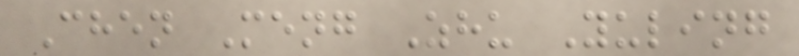Chen Meng Zhu Yuling
